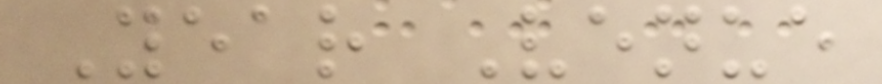Year Venue
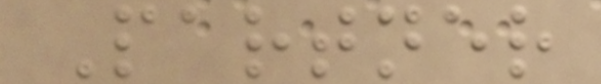Partner
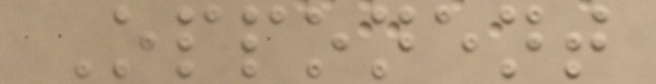Opponent
